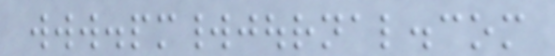www.pmworldjournal.com
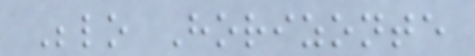Belo Horizonte
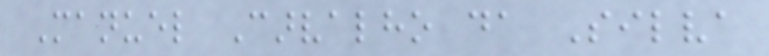Manuel Carvalho da Silva
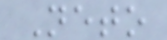Neto
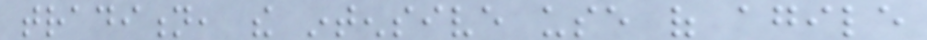tradition, the intensive use of agile
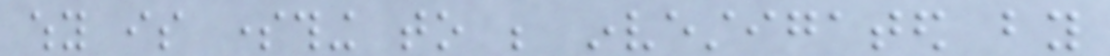why is something to be investigated by
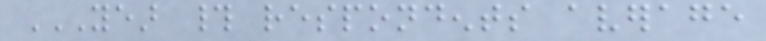YEAR # RESPONDENTS AVERAGE
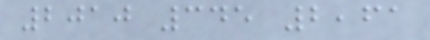2010 345 2,61
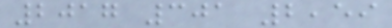2017 301 2,59
